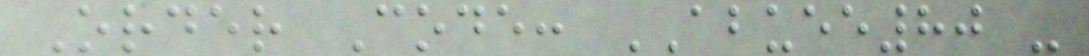Order Code: ABUEE80 -
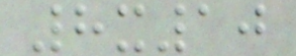8x10
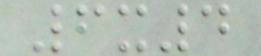6x4
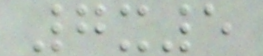7x5
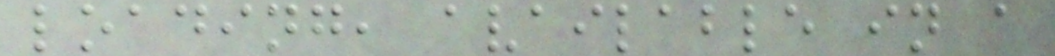loading, available in a
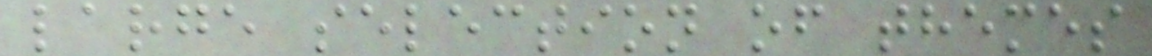large selection of themes
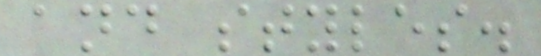and styles.
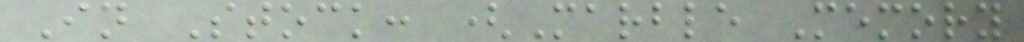In Stock: (Marble Memory
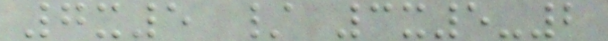7x5 / 3x5-2
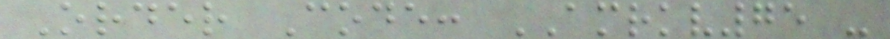Order Code: AMRKV75 -
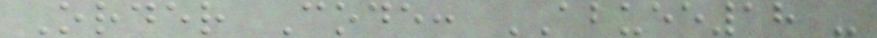Order Code: ABUEE18 -
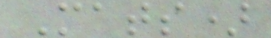Mats)
